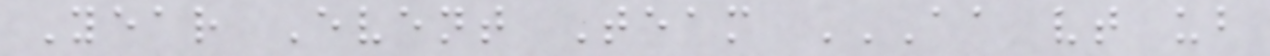Year Event Team AA VT UB
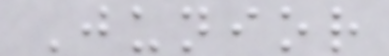Junior
